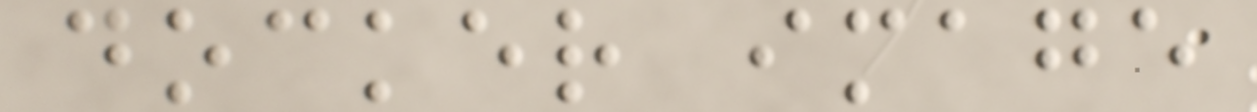docker image
